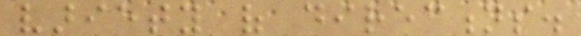variety of directions.
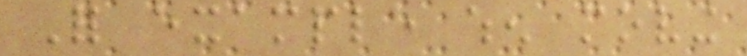For example when moving
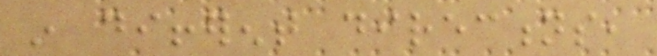in different directions,
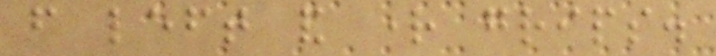from left and right grips.
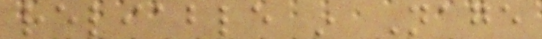reliable in Nage
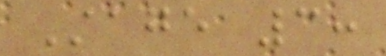Stage 3:
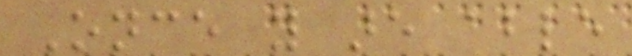Once you are able
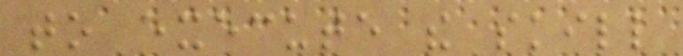to execute the skill
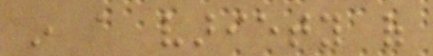in a variety of
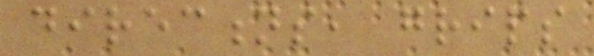directions, grips
